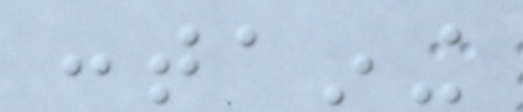containing
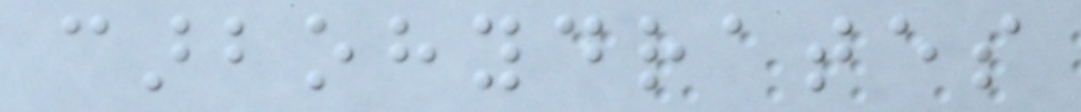carbohydrates
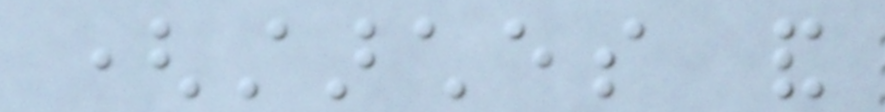(starches and
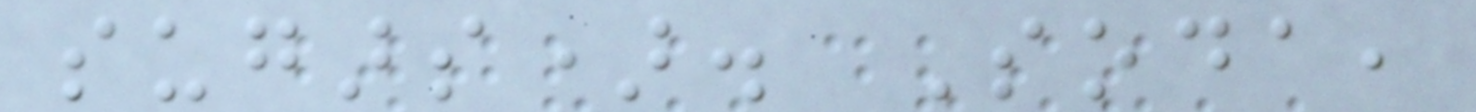sugars). Soda,
